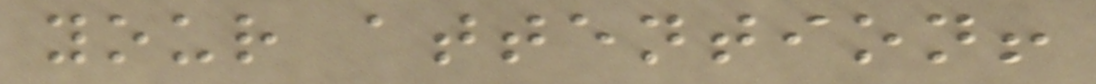your attention!
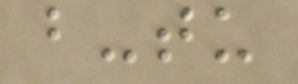b-tu
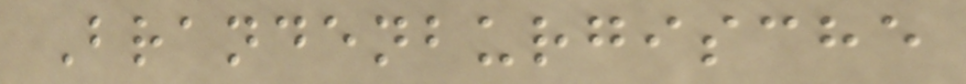Brandenburgische
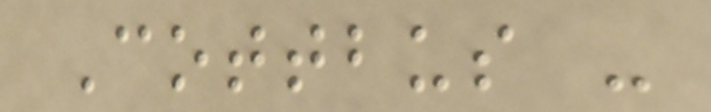Cottbus -
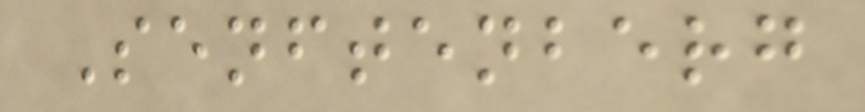Senftenberg
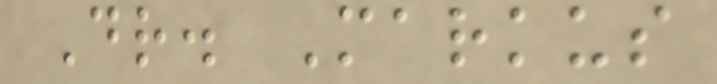Dr. Markus
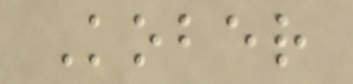Kober
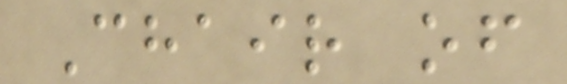Chair of
